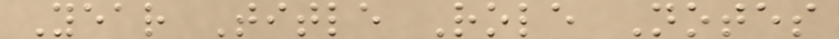Year Title Role Notes
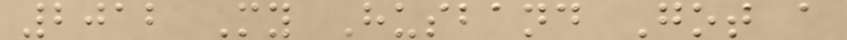2012 My Husband Got a
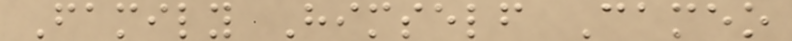Family Himself Cameo
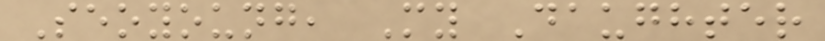Seoyoung, My Daughter
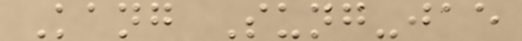Kang Sung-jae
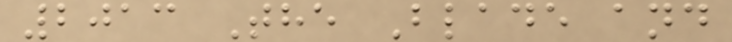2013 The Blade and
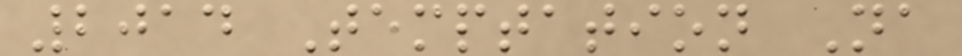2014 Temptation Na
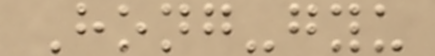Hong-gyu
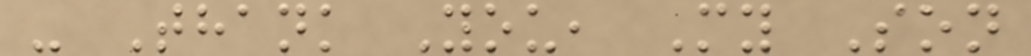- Thank You, My Son
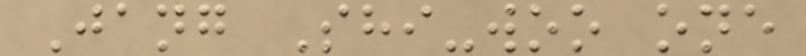Jang Shi-woo one
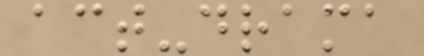act-drama
